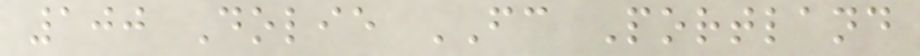100 Dolie FC Portland
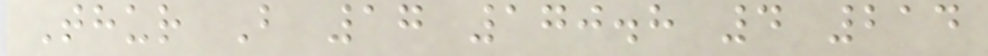Thur B 17 170.8 4 214
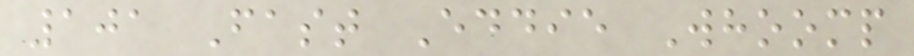101 Fast Eddie Whoomp
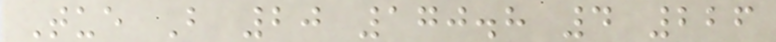Tue B 20 170.8 4 226
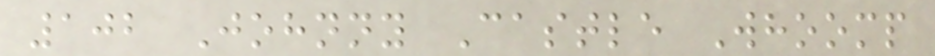102 Johnny Castle Whoomp
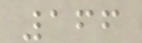166
